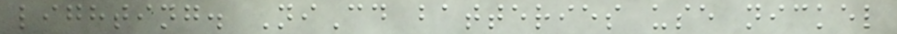lighting. NiCd batteries use nickel
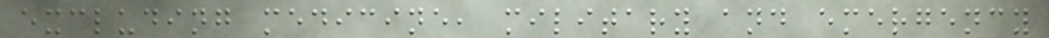excluding medicine, military and emergency
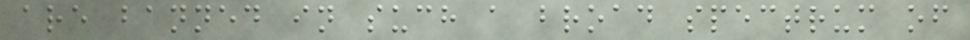are banned in such a broad spectrum of
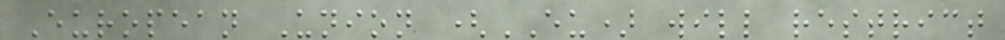European Union (EU) will restrict
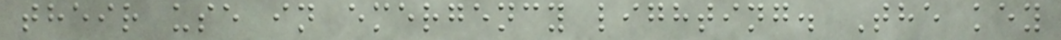their use in emergency lighting. The key
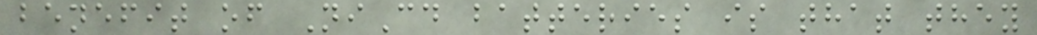benefit of NiCd batteries is that they
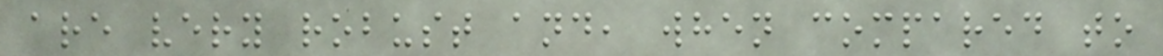are very robust and, when compared to
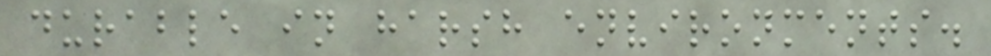durable in harsh environments.
